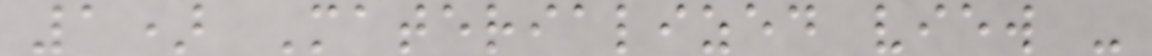1) Materialized view -
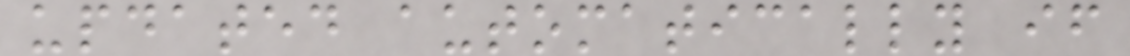updated automatically if
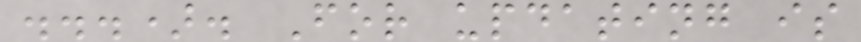...). For updating is
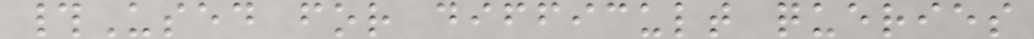#Used for difficult queries
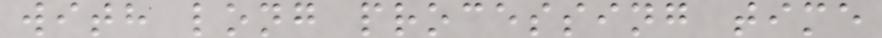with long processing time
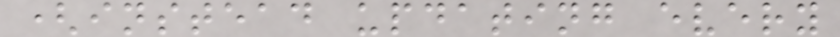(instead updating every
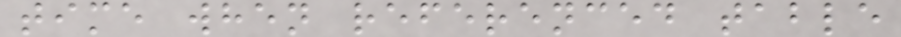time when referenced table
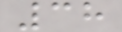38
